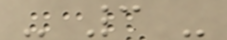- 3 -
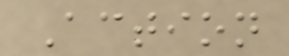Action
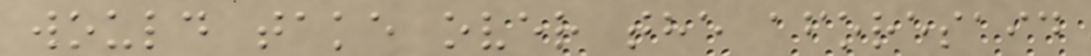would take over the aforesaid
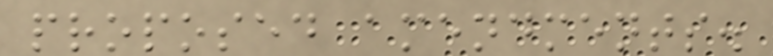proposed amendments.
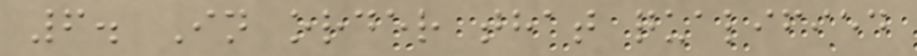6. In order that qualified
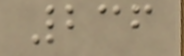236
